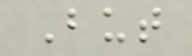But
